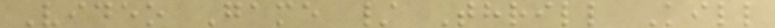Video Game / Thrill Kill
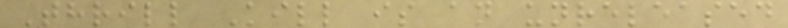Thrill Kill is an unreleased
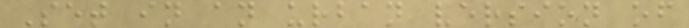Set in an urban version of
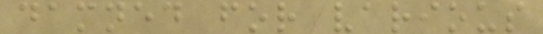damned for various
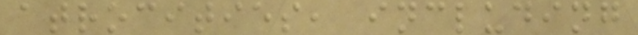atrocities, including
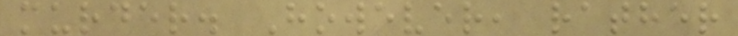murder. However, rather
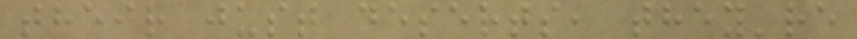their just deserts, they're
